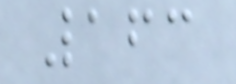163
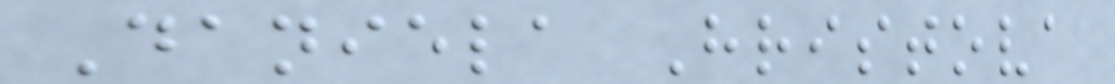Daniela Hristova
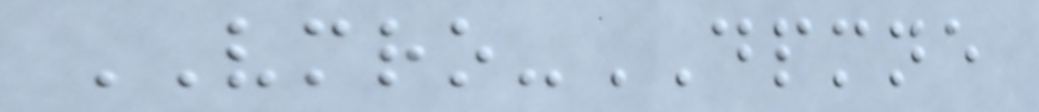VMRO-DPMNE
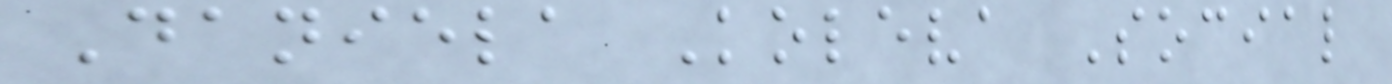Daniela Koleva Social
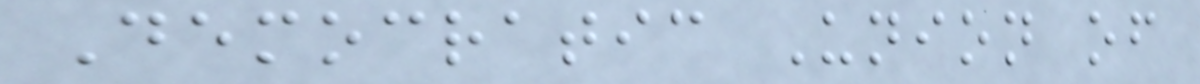Democratic Union of
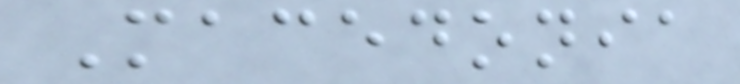Macedonia
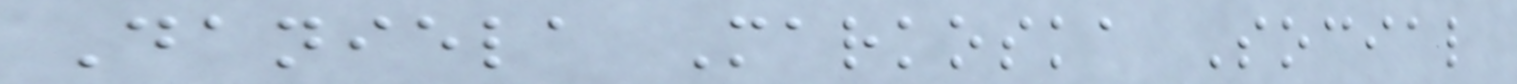Daniela Markoska Social
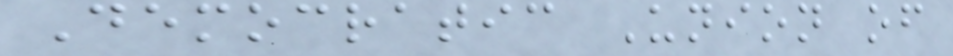Democratic Union of
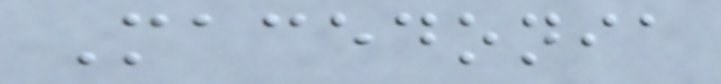Macedonia
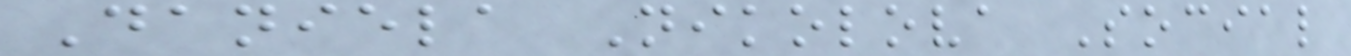Daniela Nikolova Social
